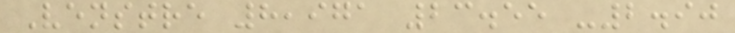Venstre 8,971 23.55 -2.90
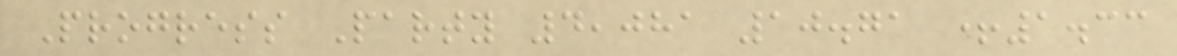Progress Party 4,081 10.71 +1.33
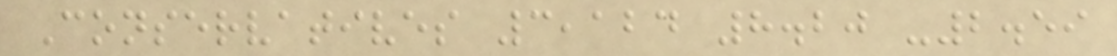Conservatives 3,124 8.20 -2.59
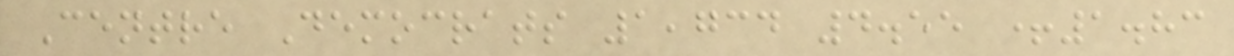Centre Democrats 1,734 4.55 +1.83
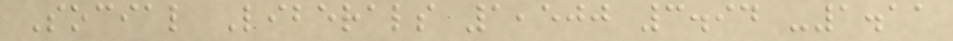Social Liberals 1,500 3.94 -1.11
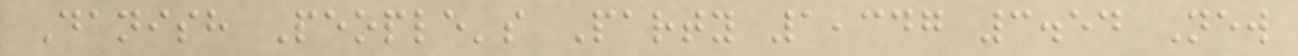Danish People's Party 1,347 3.54 New
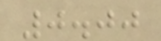0.00
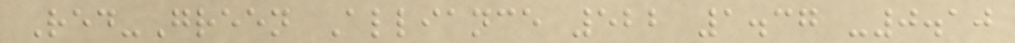Red-Green Alliance 522 1.37 -0.10
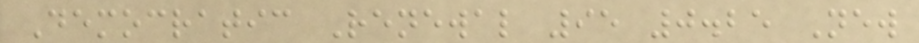Democratic Renewal 95 0.25 New
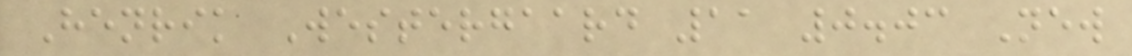Henrik Westergaard 11 0.03 New
